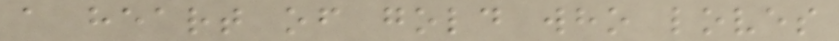a heart of gold who loves
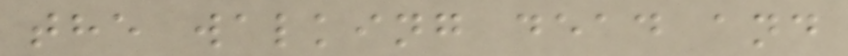the walking dead and
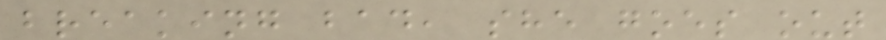breaking bad, she goes out
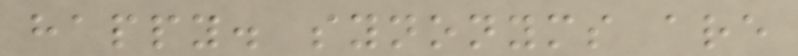happy. synonyms are
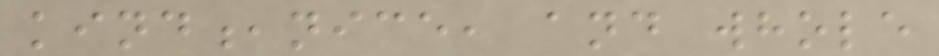kind,nice, and whole
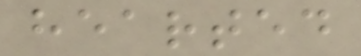hearted
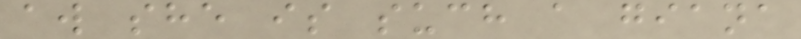aw she is such a giana
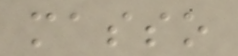masso
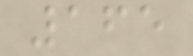165
